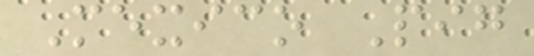Mexico Pig
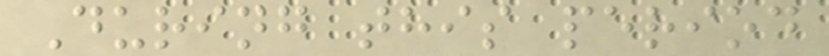During this period
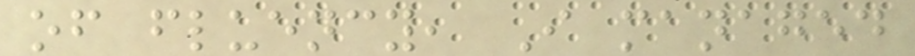of fluency, I managed
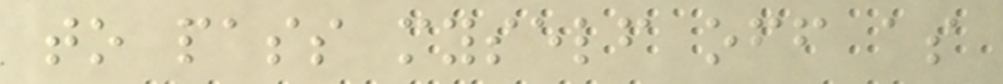to pass myself off as
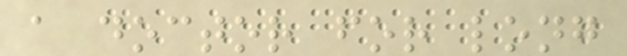a doctor for long
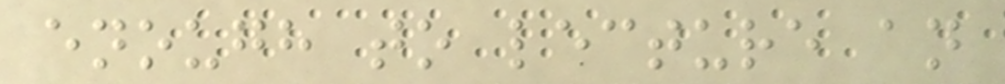enough to lecture an
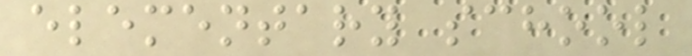elementary school
